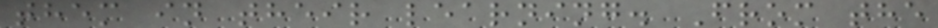them in their learning. From the
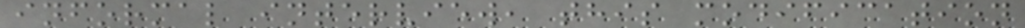informal interview, this modification
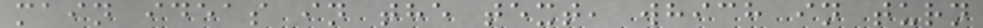main ideas in the text, which in turn
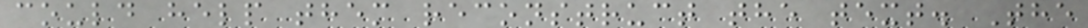could help them reconstruct the text. The
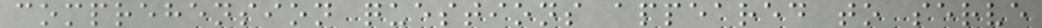comprehension questions appeared to serve
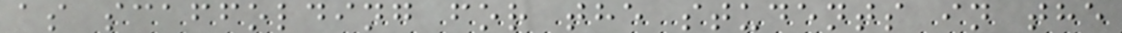as scaffolding for the students in the
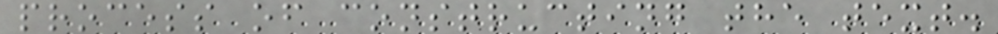process of constructing the text.
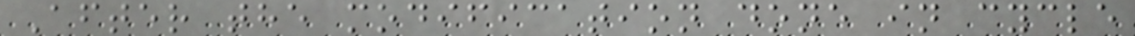After the modification done in cycle
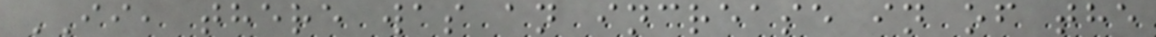II, there was an increase in of the
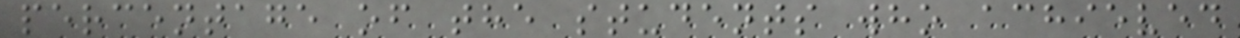percentage of the students who achieved
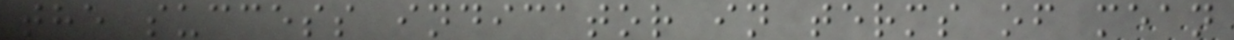the success indicator in terms of mean
